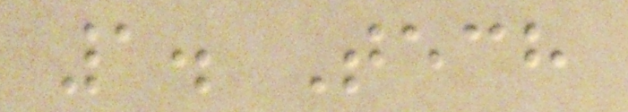1. Tech
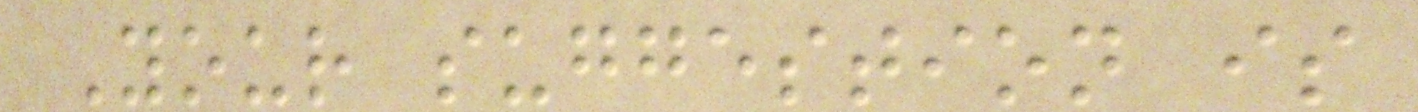Your suggestion is
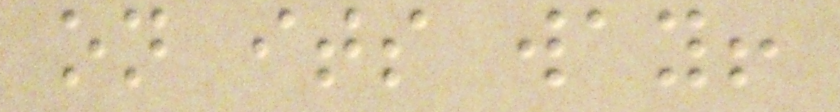on its way!
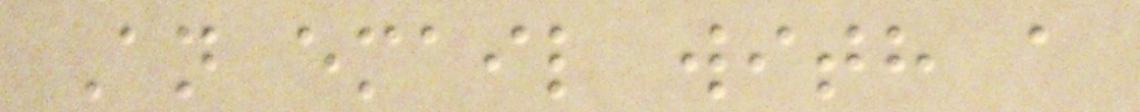An email with a
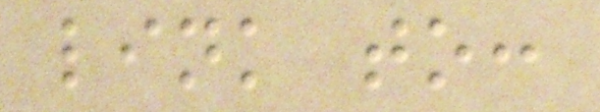link to:
